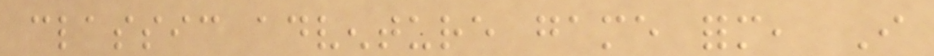classic adventure game form, I
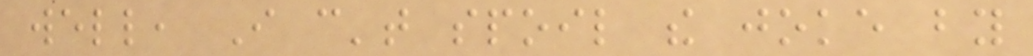well, I can't spoil the joke by
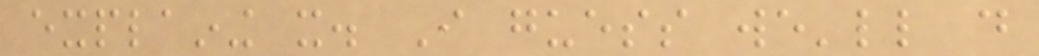explaining it. I guess we'll do
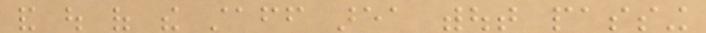and out of the staff area without passing
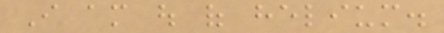I am out of helium.
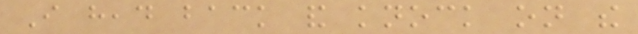I head back and knock on the
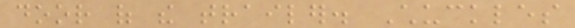door of the trailer. Chuckles
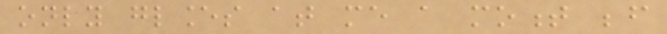only glances at me a moment before
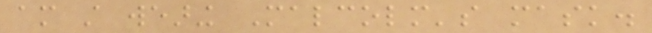am still wearing Malcolm's mask.
